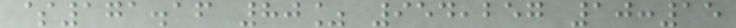$171.16 80% 954,257 10:15
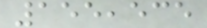155,535
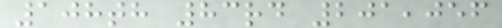108th 83rd 201,056
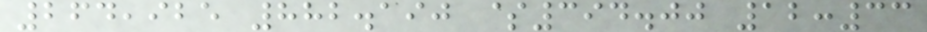264,925 882.190 $394.00 12:33
